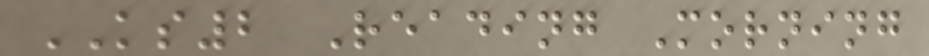KS2 Reading Morning
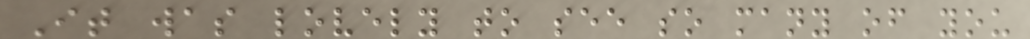It was lovely to see so many of you
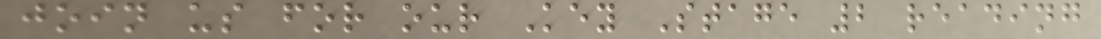join us for our Key Stage 2 reading
